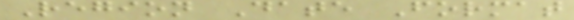Region Date Format
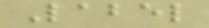Label
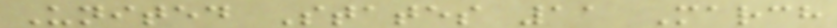United States 11 March
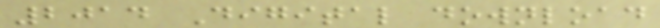2014 Digital download
